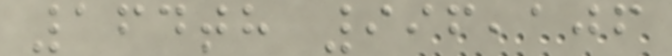164th 996,106
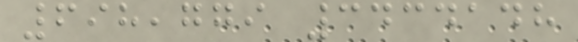698,779 3434148
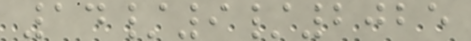14/9/2025
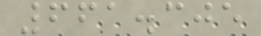661.305
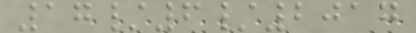17/6/2017
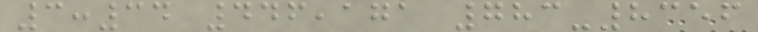3:34 446,171 783-8356
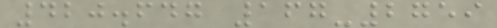420.647 167-2759
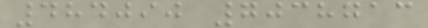484090 7038713
